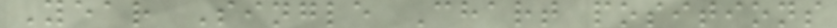Year Single Chart positions
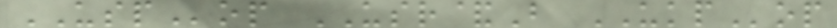USPop USR&B UKPop
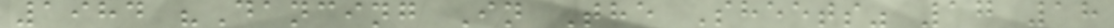1984 "Dancing In The Sheets" 17 18
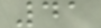41
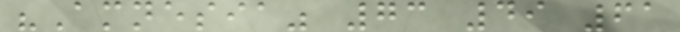"Amnesia" 73 49 61
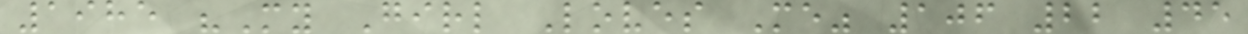1985 "My Girl Loves Me" 106 22 45
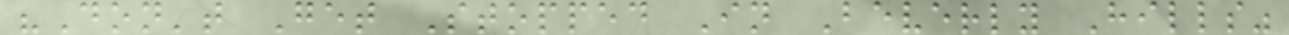"Don't Get Stopped In Beverly Hills"
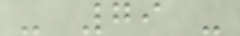- 79 -
